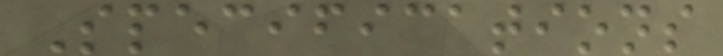Specifications
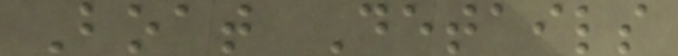Boat Details
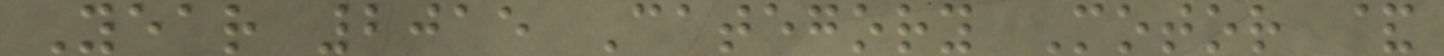Year 2015 Category Motor &
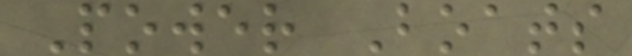Power Boats
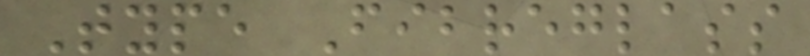Type Fibreglass
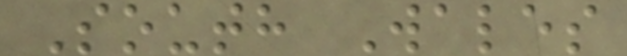South Wales
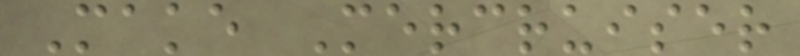Make Mercruiser
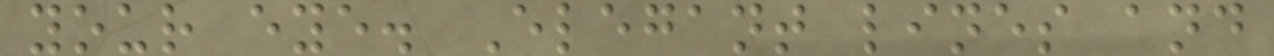your eye. Elegant lines and
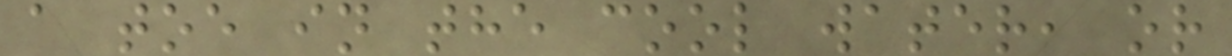a toe in the cool water, or
